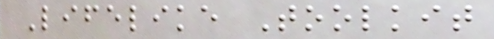Lifelike Toolkit
